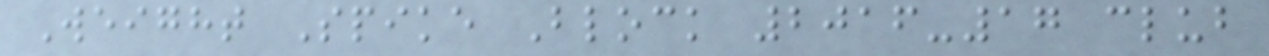Weight Spike Block 2016-17 club
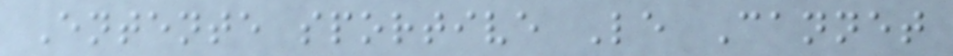Entente sportive Le Cannet
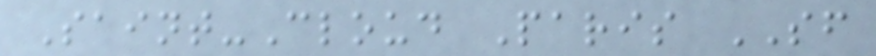Saint-Cloud Paris SF
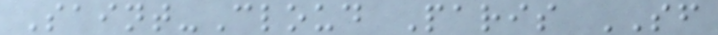Saint-Cloud Paris SF
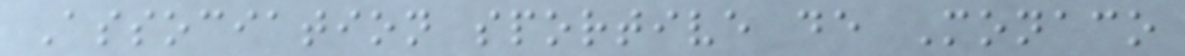Association sportive de Monaco
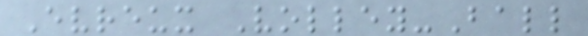Evreux Volley-Ball
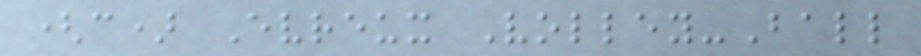(c) Evreux Volley-Ball
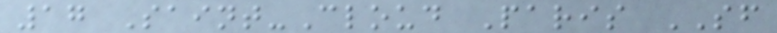17 Saint-Cloud Paris SF
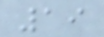19
